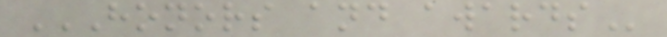HONORS AND AWARDS
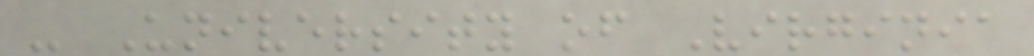- University of Virginia
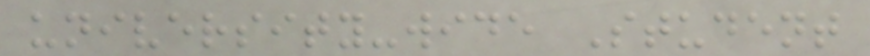university-wide Student
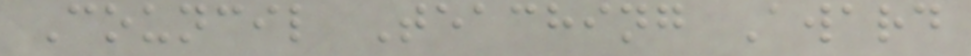Council Teaching Award
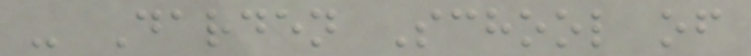- Darden School of
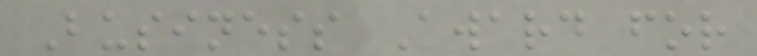Business Award for
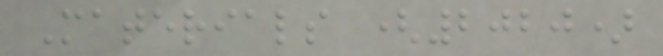Materials (2020)
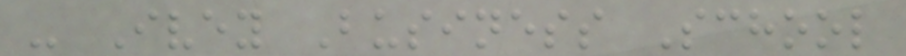- Ivey Business School
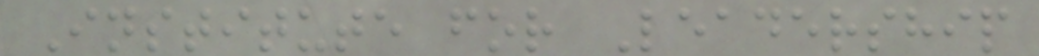Institute for Leadership
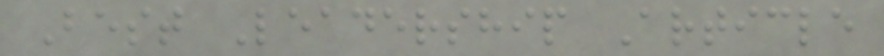Best Leadership Article
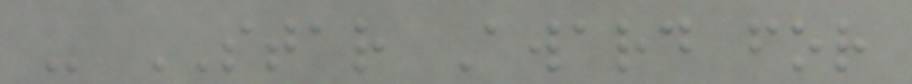- STAR Award for
